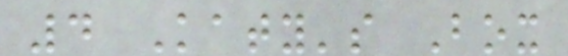4 Katy's Box
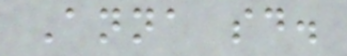Anna said.
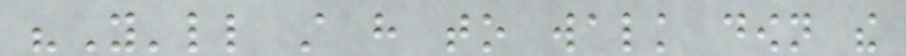"You'll still have to walk down the
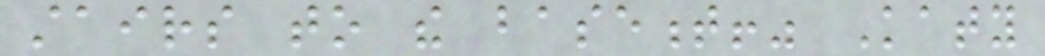stairs to the basement!" Katy
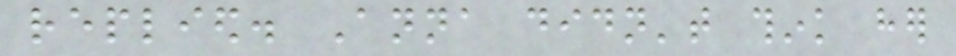replied. Anna didn't think her
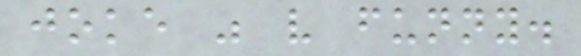joke was very funny.
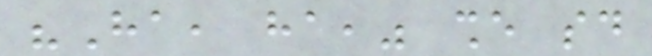"Ha, ha," she said
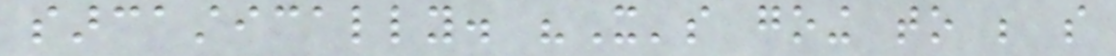sarcastically. "It's going to be so
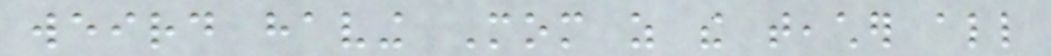weird having Mom as the teacher all
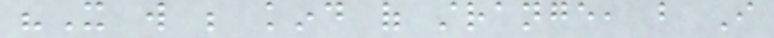"It will be kind of strange, but I
